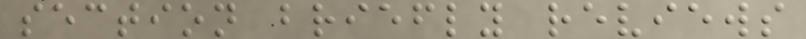section briefly reviews
